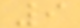9
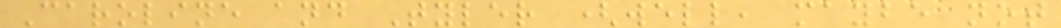Caroline and Tyler (well, maybe not
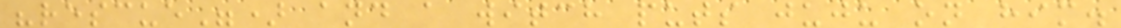"rescue") and a witch puts juju on him.
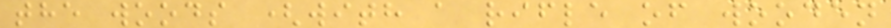the woods (with a rifle of wooden
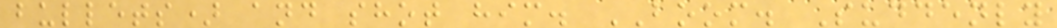bullets) and shot him. BOOM. Suddenly
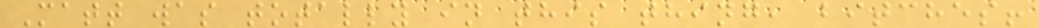Matt was totally in this thing, bitches!
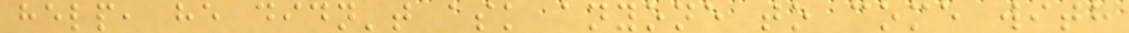help, he didn't ask anyone to come with
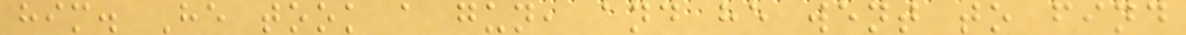him. He took a gun, and he went to find
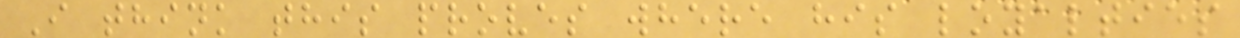I think this proves where his loyalties
